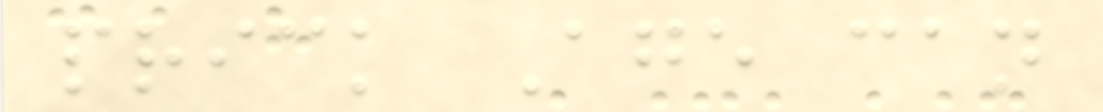prick Age can
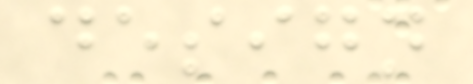design
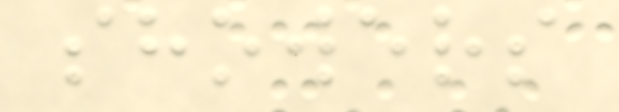showers
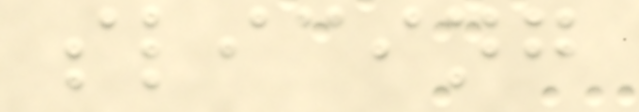slicing
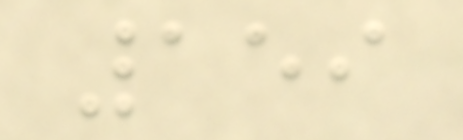159
